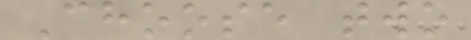Choose two
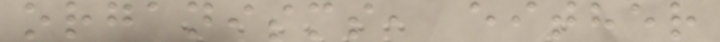organisms, either
